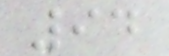94
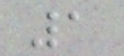1
